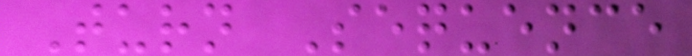Turn Sequence
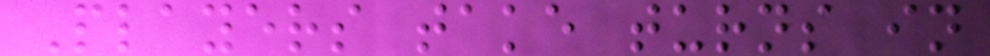Players take turns in
